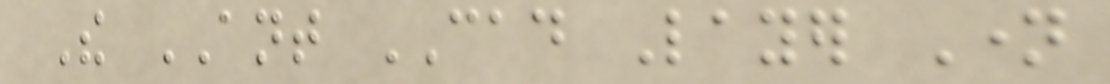The ANT CAD Layer Name
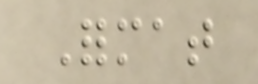Format
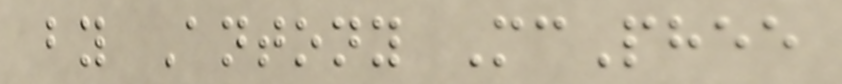by Antony McPhee
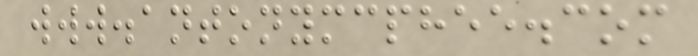www.antonymcphee.com
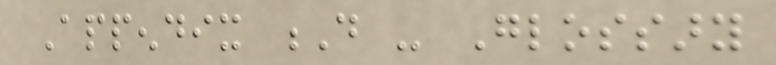Appendix D - Glossary
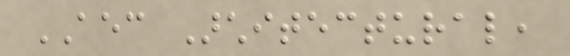AEC Architectural,
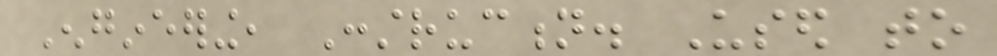Engineering, Construction. Used to
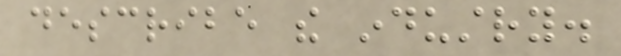describe the industry.
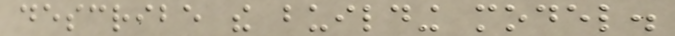describe the building model.
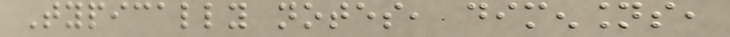Typically notes, dimensions,
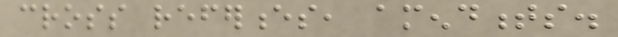cross references, amendments.
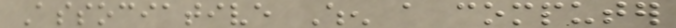Associative When a computer
